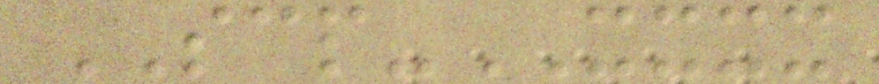SCP-XXXX
